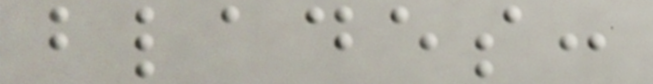blades:
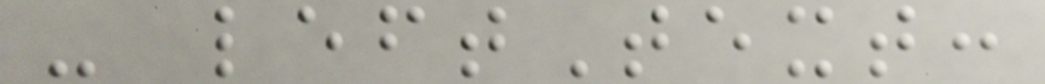- leftText:
